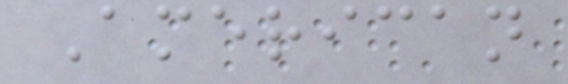American
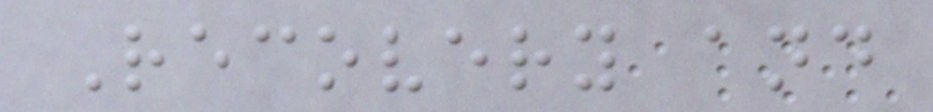Recovery and
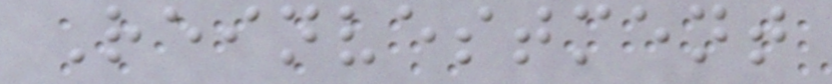Reinvestment
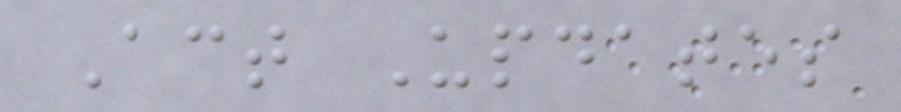Act Updates
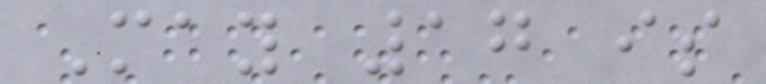May 17 is
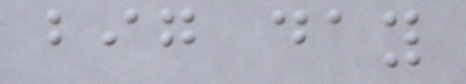big day
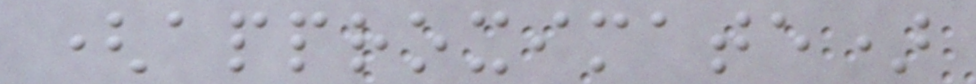(approximate)
